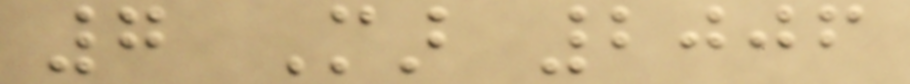7 Mar 2006
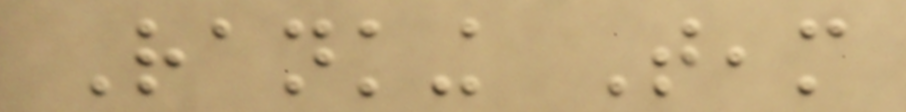Ranking Team
